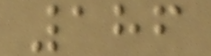186
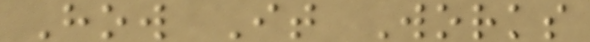How It Works
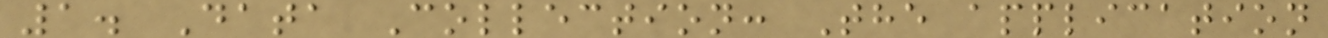1. Data Collection: The application
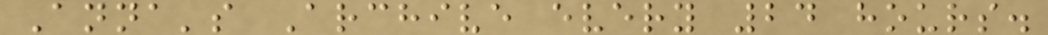Anna's Archive every 24 hours.
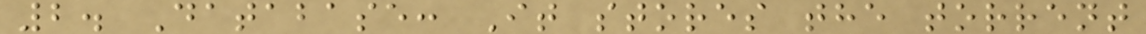2. Database: It stores the torrent
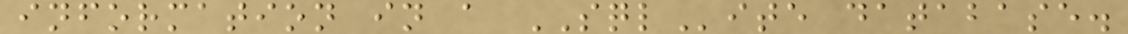information in a SQLite database.
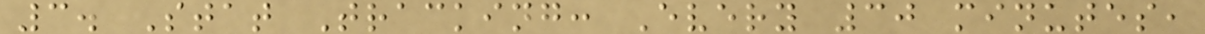3. Stat Tracking: Every 30 minutes,
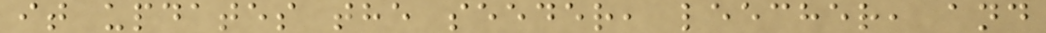it updates the seeder, leecher, and
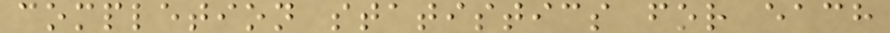completion statistics for each
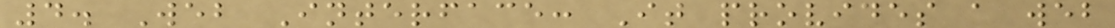4. Web Interface: It provides a web
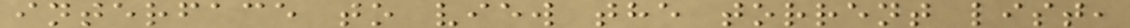interface to view the torrent list,
